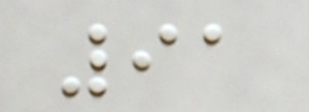91
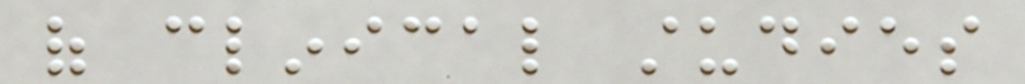of clinical studies
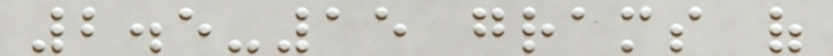2.5-15 grams of
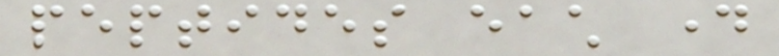peptides each day
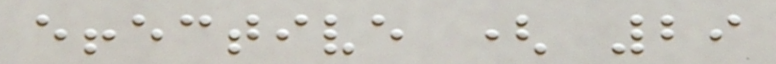effective ( 29
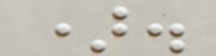).
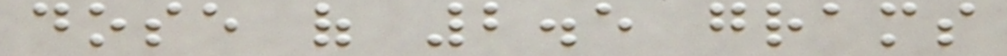dose of 2.5 grams
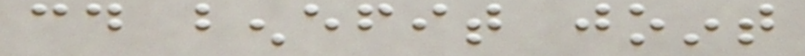could benefit joint
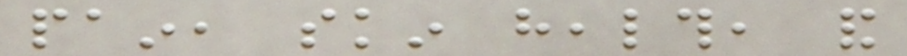pain, skin health, and
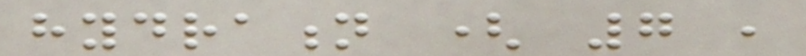hydration ( 7 ,
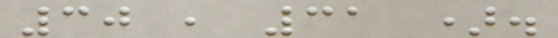30 , 31 ).
